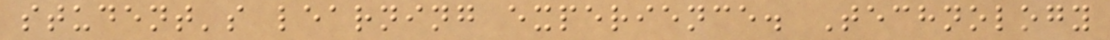student's learning experience. Technology
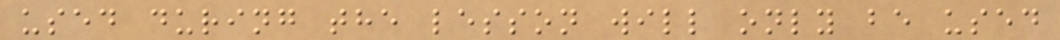used during the lesson will only be used
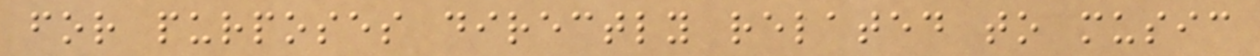for purposes directly related to music
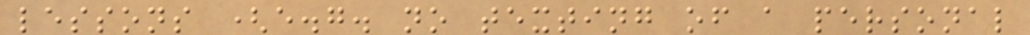lessons (e.g. no texting of a personal
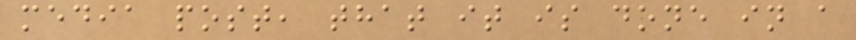media post, that it is done in a
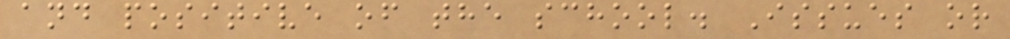and positive of the school. Issues or
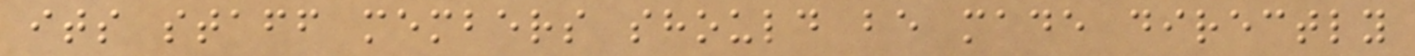its staff members should be made directly
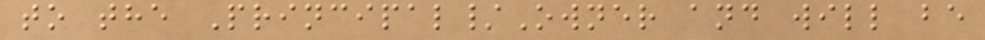to the Principal/Owner and will be
